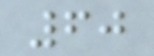60
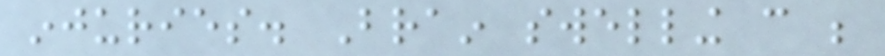injuries. Brain swelling can be
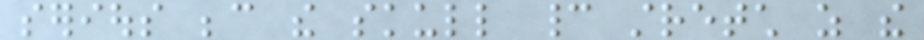serious because the skull cannot stretch as the
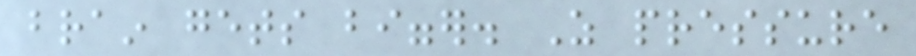brain gets bigger. As pressure
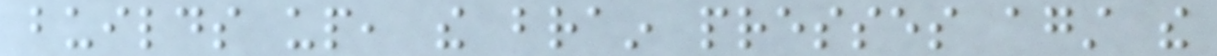builds up, the brain presses against the
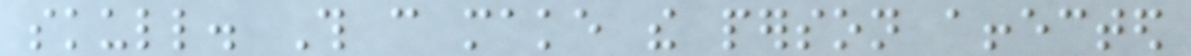skull. This can make the person affected
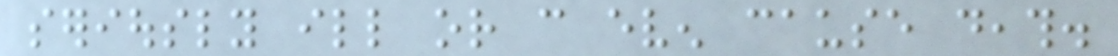seriously ill or can even cause death.
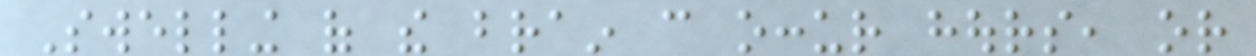Swelling of the brain can occur hours, or
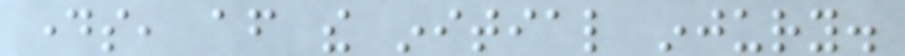days, after the initial injury.
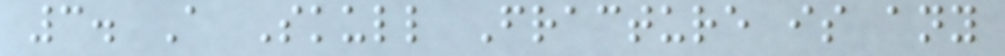3. A Skull Fracture is any
